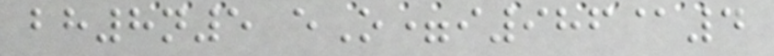bh8n5 eO=i986@4
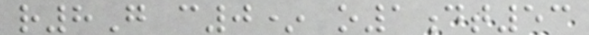r8G c0* o1dt53
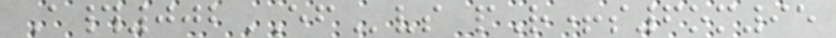A#002EFvs pR+s6om95
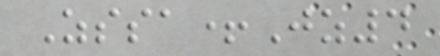Zssa+Jz4
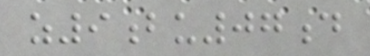z9bu07d
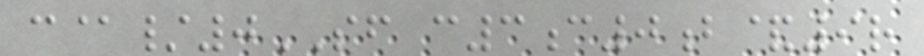c@/0SF c3c0b&9r
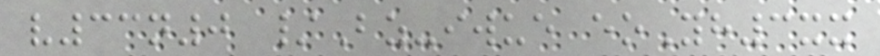v33n0 /Bz-iwue eoYh3xx
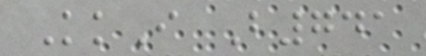KkI B741
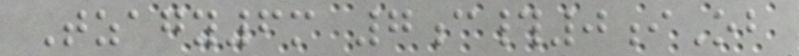Tzagy6m 7c#0iOb
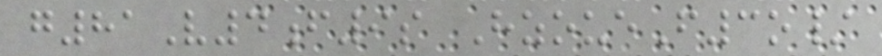g81V4f9s HzoueF3o/
